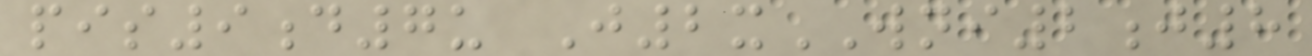pis9d7u J2xWNI2j8
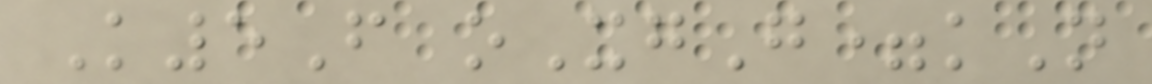K5F oXgG=kN
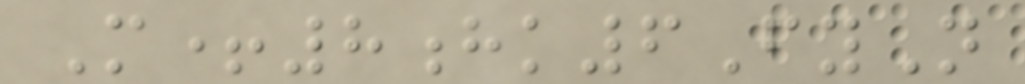M+8hk6FyN
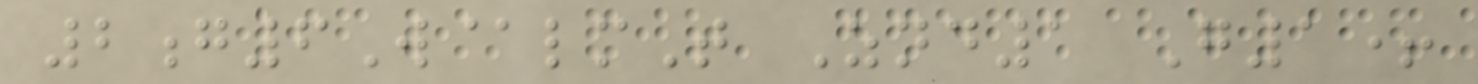2g6W@lmT Znd1 G1+
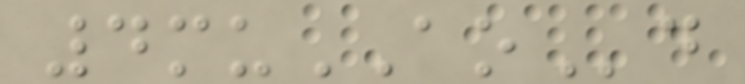4muAOd
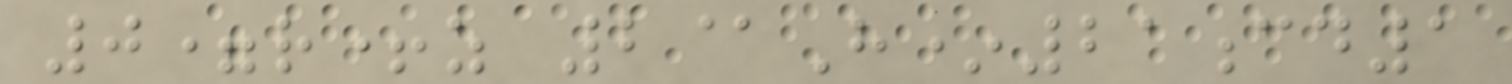0=r+z 2@H*21cd1
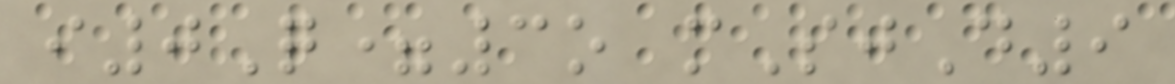i0Q=3o mSjD9
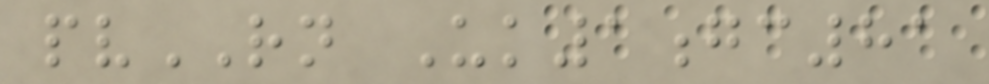pvRN Uk1gc81
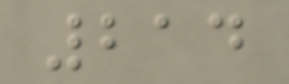214
